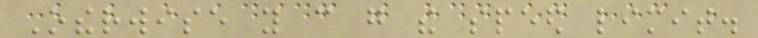Otherwise you can go the speed limit.
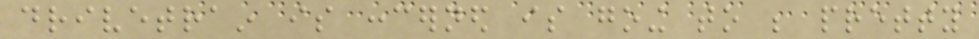drivetrain is concerned is going to be pretty
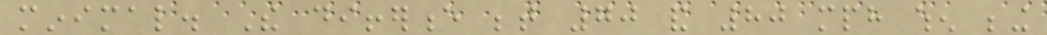minimal. The difference between 70 and 80 mph when being
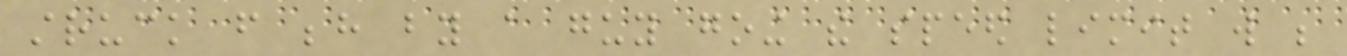struck from behind by a guy going the speed limit will be
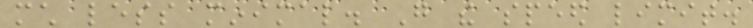much less minimal. Go the speed limit.
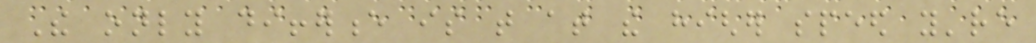The only difference is that at the higher speed you're
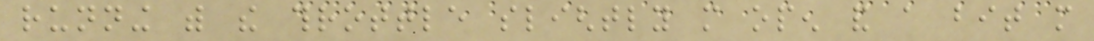running with the throttle slightly more open and a bit more
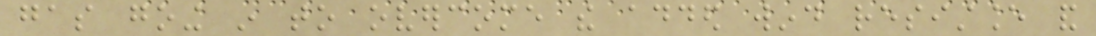gas going in to overcome the added wind resistance and
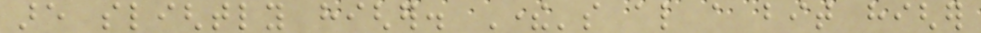are slightly higher. There's also a bit higher
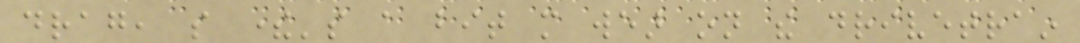drag, so there's a bit more wear on the drivetrain
